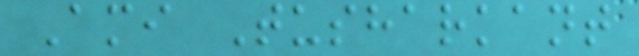Ami Tusharkant
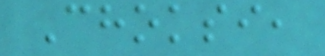Choksi,
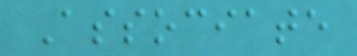Associate
